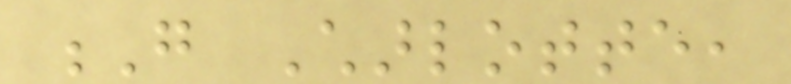G Charlotte,
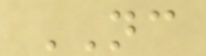NC
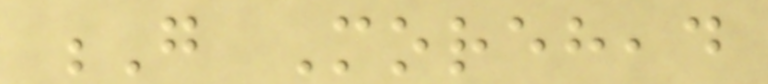G Morehead
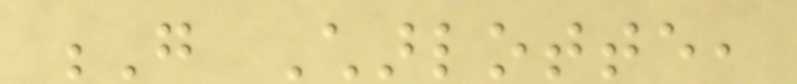G Charlotte,
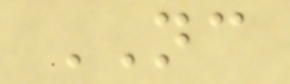NC
